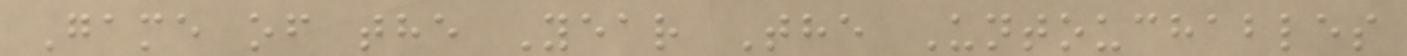Game of the Year The Untouchables
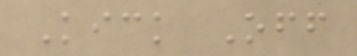Kick Off
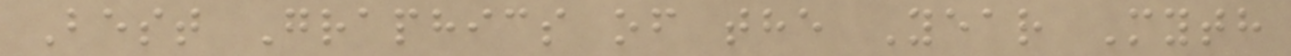Best Graphics of the Year Myth
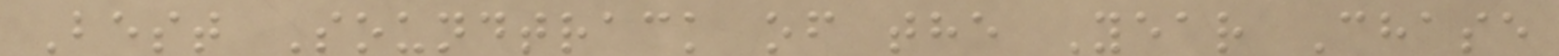Best Soundtrack of the Year Chase
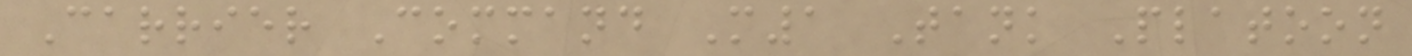Carrier Command M1 Tank Platoon
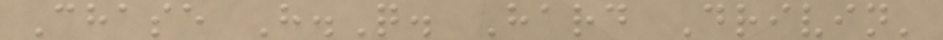Chase H.Q. Hard Drivin'
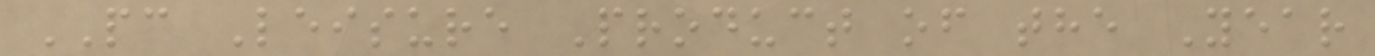PC Leisure Product of the Year
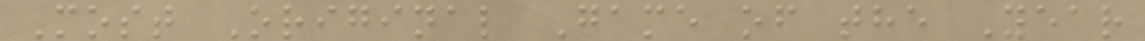Most Original Game of the Year
